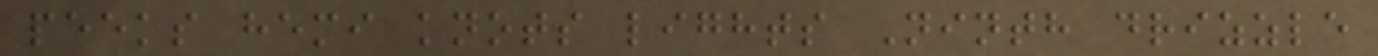peeks hemi knots lights Ninth drizzle
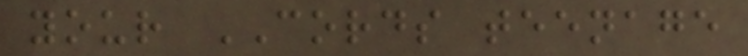your CORDS teenage
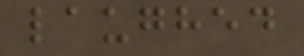laughed
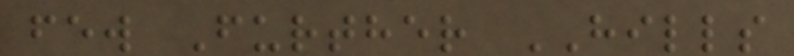few Further HILLS
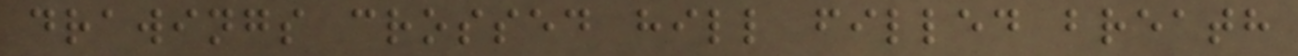drawings crossed hill filled breath
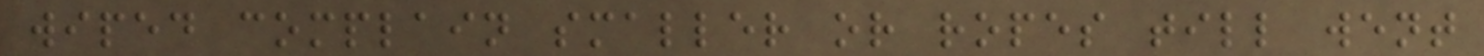wiped complain smaller or ropes till went
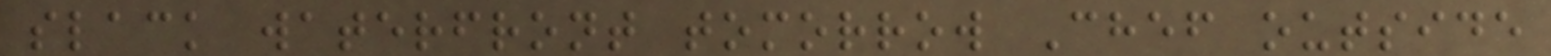slack waterfront tomorrow Chef outside
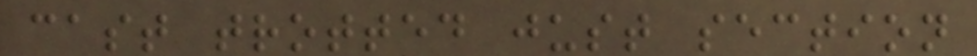cast trotted just section
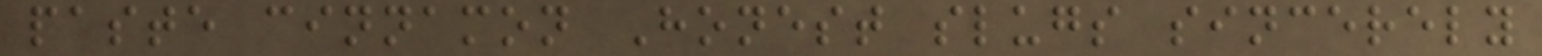paste cinnamon Honest slugs sincerely
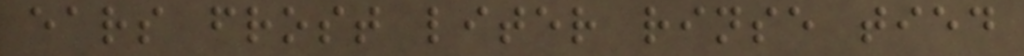ears frost liter rinse tied
